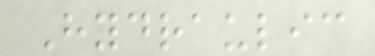Hydraulic
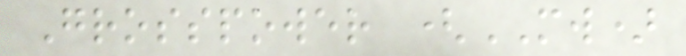Grosspower (MW)
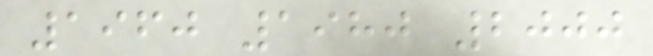1960 1980 2000
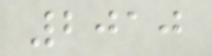2010
